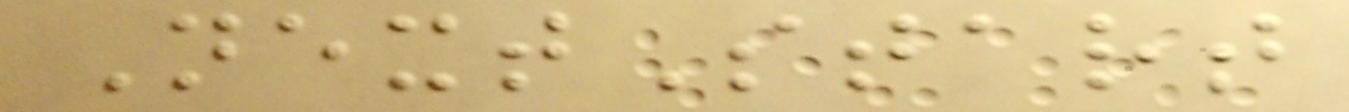NextStart
